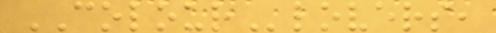COLOURlovers,
